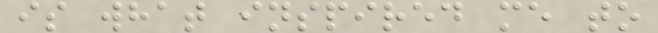is what inspired me to
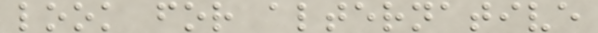look for alternative
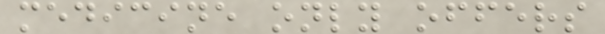medicine only offers
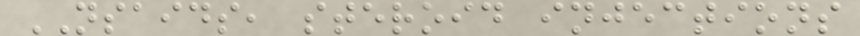NSAIDS, steroid injections
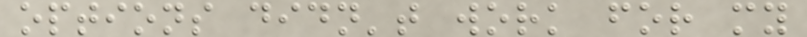options didn't work for my
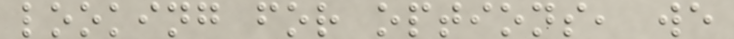looking for options, we
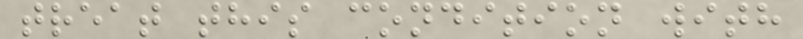treat this condition with
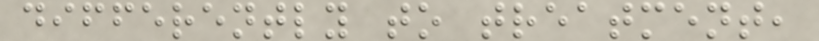differently to treatment,
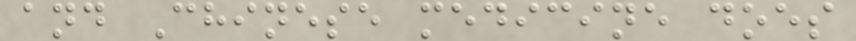and Chinese medicine does
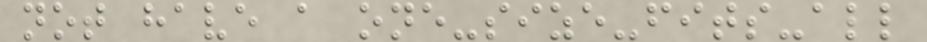not have a one-size-fits-all
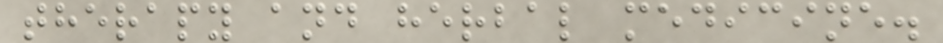therapy and herbal medicine.
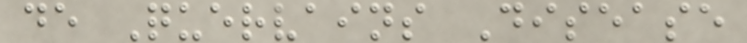de Quervains Disease
